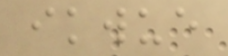ikwue
